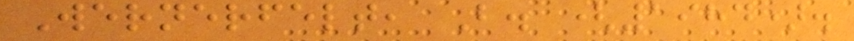Wernerfelt, B. (1984).
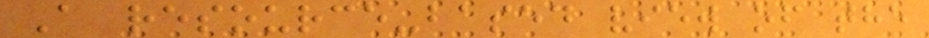A resource-based view of the
